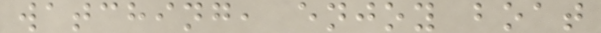watching, enjoy boat
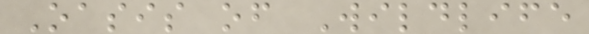Oasis of Wildlife
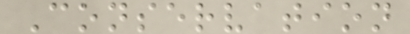Conservation
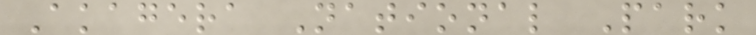Akagera National Park
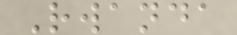Rwanda
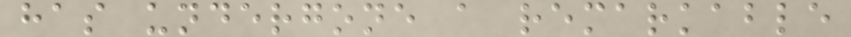has undergone a remarkable
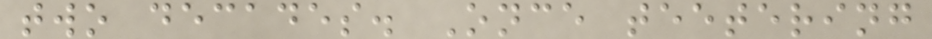two decades. Once teetering
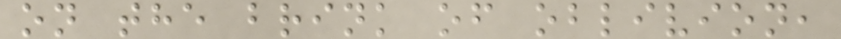on the brink of oblivion,
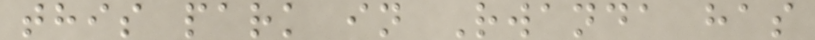this park in Rwanda has
